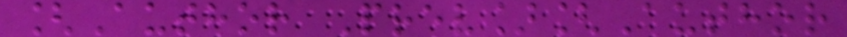[Author Prev][Author
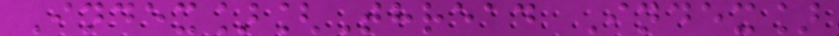Index][Thread Index]
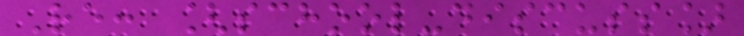Re: [school-discuss]
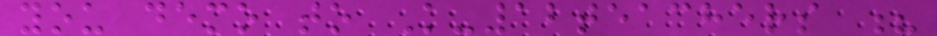you demo to K-12teachers ?
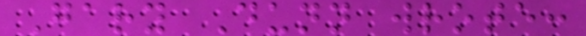Gary Dunn wrote:
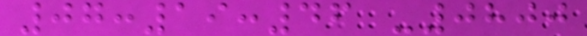07:19:46 -0800
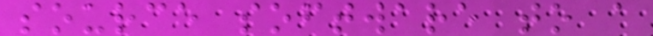source software to a
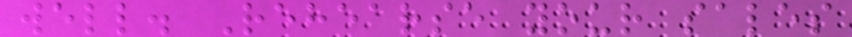well. Rehearse your sales
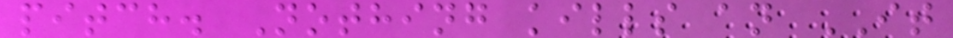pitch. Nothing kills an IT
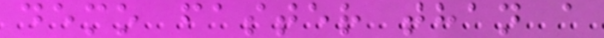demo faster than a
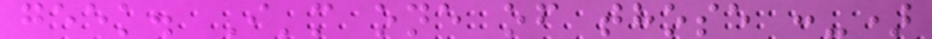geek. I'm one of those :-)
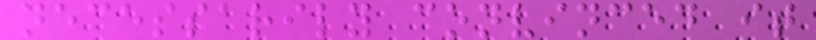necessarily convinced it
